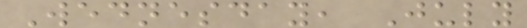Wednesday, July
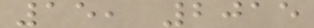15, 2015
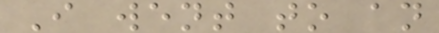I went to an
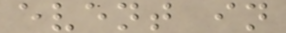event in
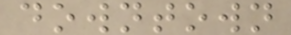downtown
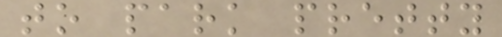to park pretty
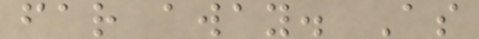far away. As
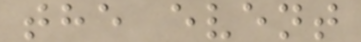the event
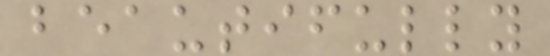beautifully
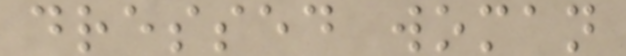dressed woman
